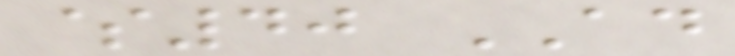$40 AD
